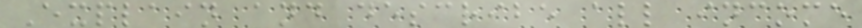Explain and describe all income
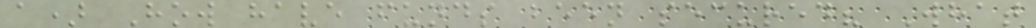a) How have funds been secured? What
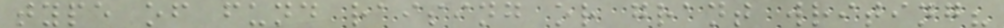type of fund raising or grant writing?
